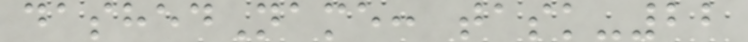dashedName: task-22
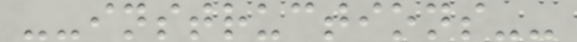--instructions--
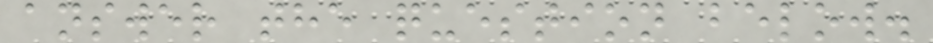answer the question below.
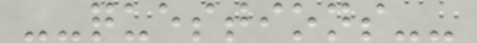--questions--
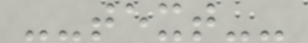--text--
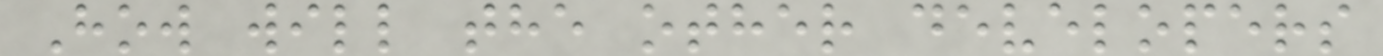How will the other developers
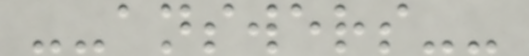--answers--
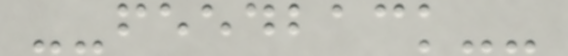--feedback--
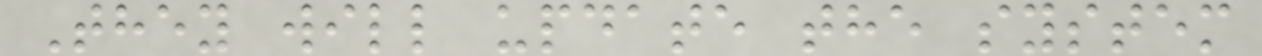They will update the system
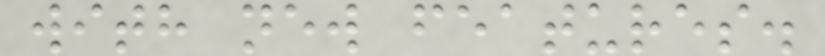with new features.
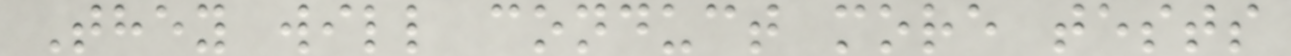They will conduct more tests
